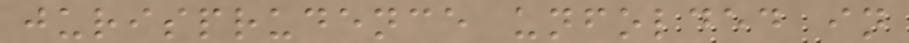jurisprudence unfolded in
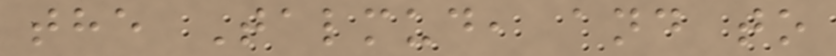the Talmud, and to
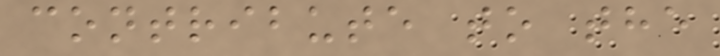contribute to the
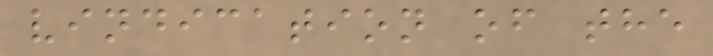vindication of the
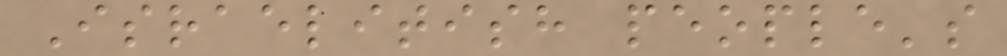Israelitish people's
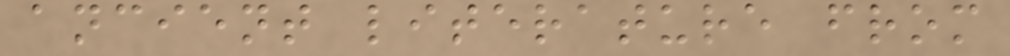ancient literature from
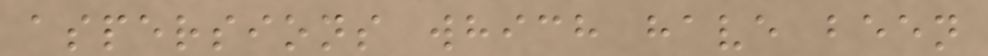aspersions which have been
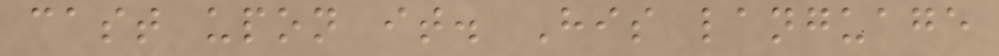cast upon it. His language
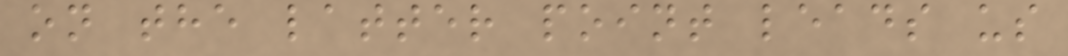on the latter point leads us
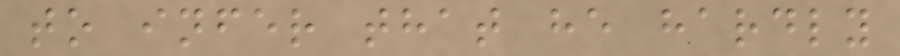to infer that he hardly
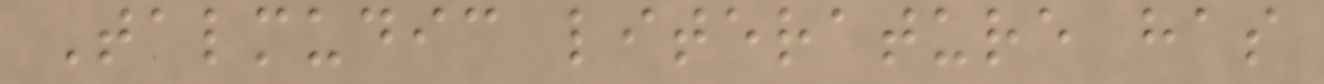Talmudic literature has
